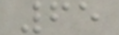65
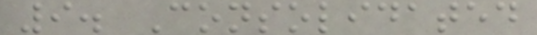9. Consolidated
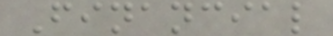Financial
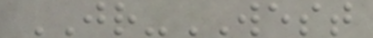JR-WEST
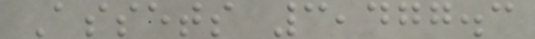Assets 3,477.3
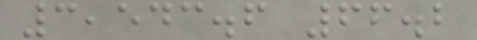3,543.6 66.2
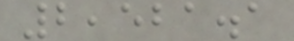2,521.1
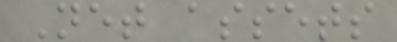Net assets
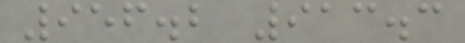956.2 913.3
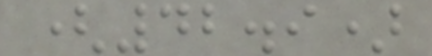(42.9)
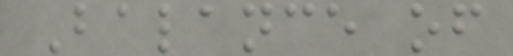Balance of
